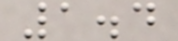1.4
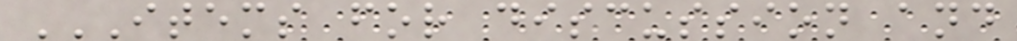ITEMS FOR DISCUSSION AND
